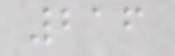216
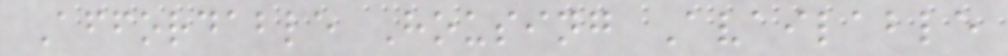Affordable Housing Available
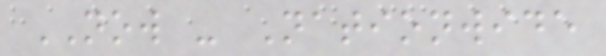NOW - Nationwide
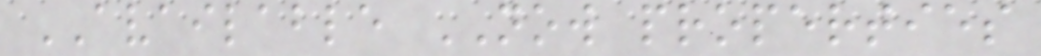AVAILABLE NOW properties
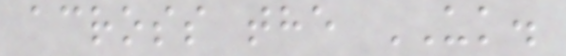across the UK.
